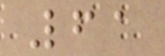61
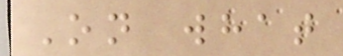On what
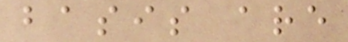basis are
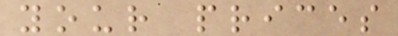your prices
